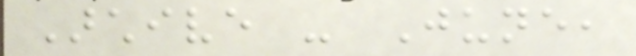Archive - June,
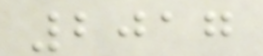2017
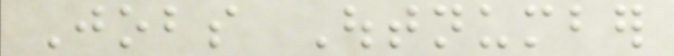Jobs Outnumber
